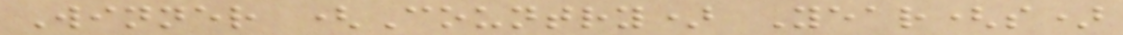Winner (Country) Year(s)
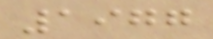1977
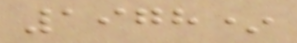1978*
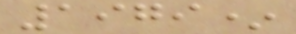1979*
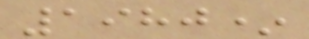1980*
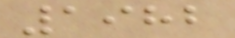1982
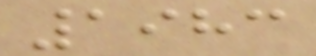1983
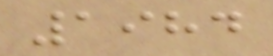1984
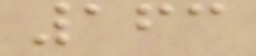163
